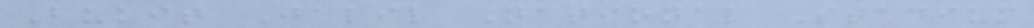Bukit Jalil National Stadium
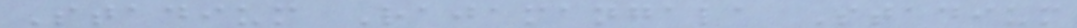Stadium Rajamangala Stadium
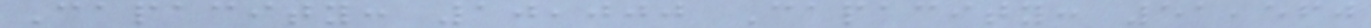Capacity: 10,000 Capacity: 51,560
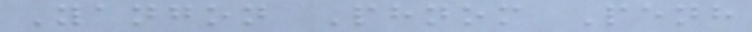Yangon Phnom Penh
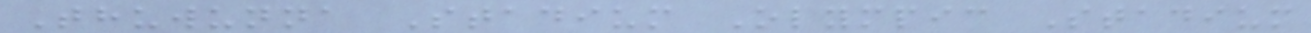Thuwunna Stadium Olympic Stadium
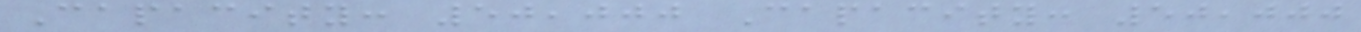Capacity: 50,000 Capacity: 50,000
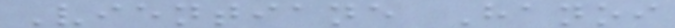Vientiane Hanoi
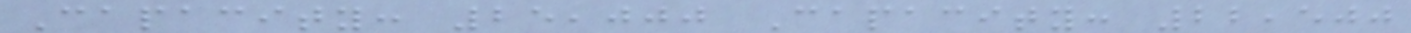Capacity: 25,000 Capacity: 22,500
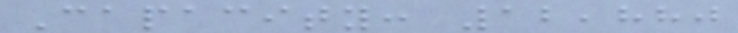Capacity: 12,880
